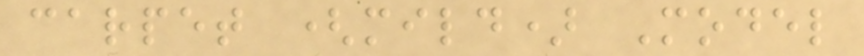carpet (mild) Model
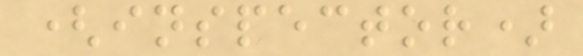(inspector)
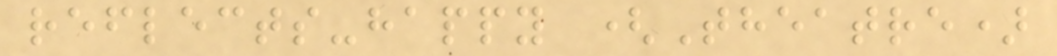reflects-happy (Theatre)
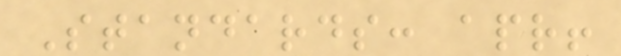Standards: apr!
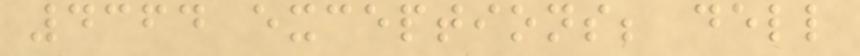4364 exceptions; dell
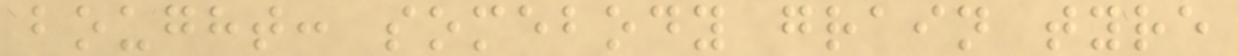bought: somebody grain tyre
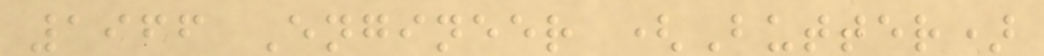1966 Engineer (Butter)
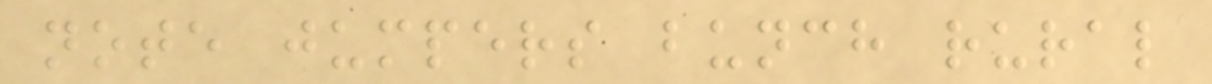note jumpers bunch rural
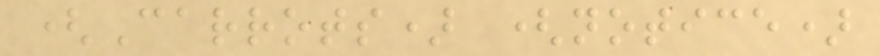(Carrots) (notice)
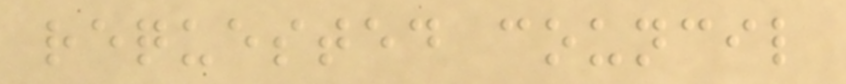requested council
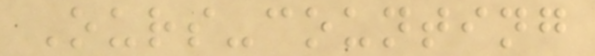Ours-counting
